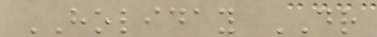HOLIDAY DR
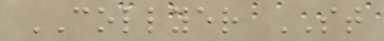COLLYER ST
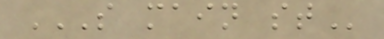S MAIN ST
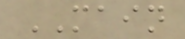MAIN
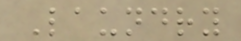Laundry
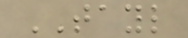TAYL
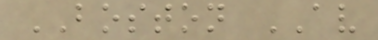BOSTON AV
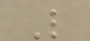L
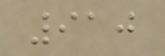910
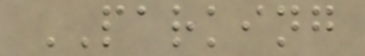PARKING
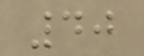40
